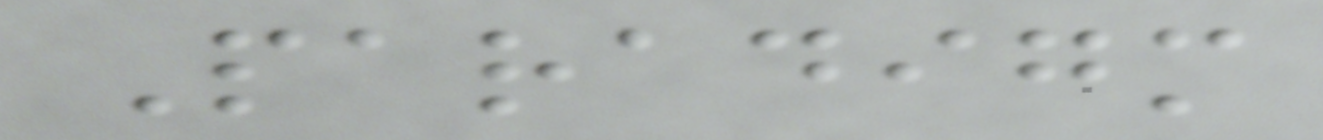Paradigm
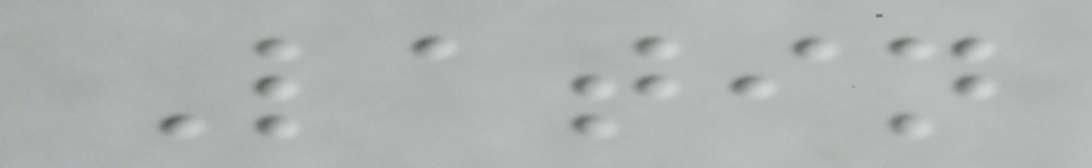Latin
